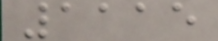1115
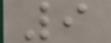9
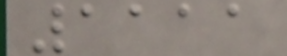1111
